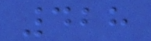428
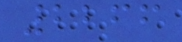2266
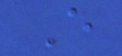E
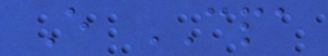E CPA
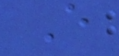E
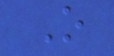O
